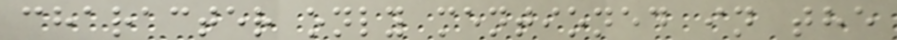character only mentioned in the
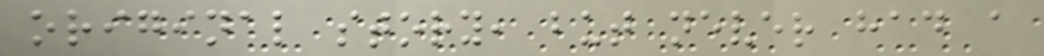original story, but never had a
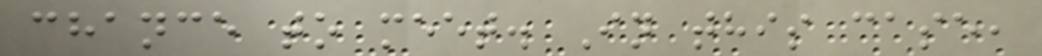chance to meet. In this case,
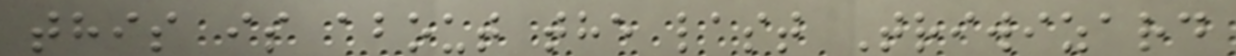this is about the last Triwizard
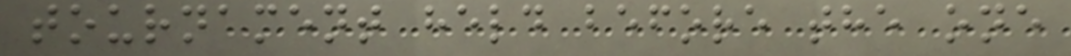tournament held before the one
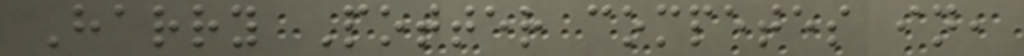Harry Potter competes in,
